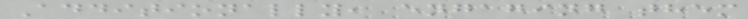Additionally, engaging them
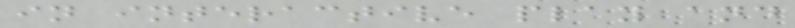in interactive play and
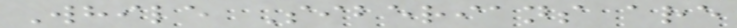While Siberians are
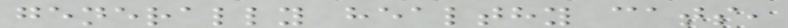generally healthy cats,
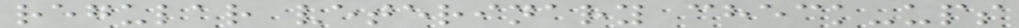regular veterinary check-ups
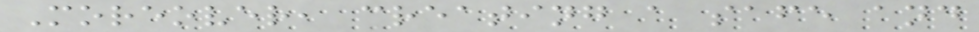Moreover, creating a safe and
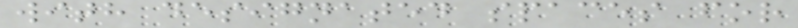with designated spaces for
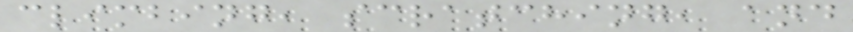climbing, scratching, and
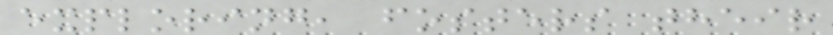exploring, fosters their
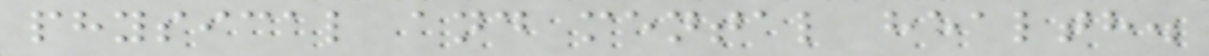physical and mental health.
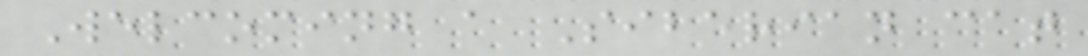Welcoming a Siberian cat
